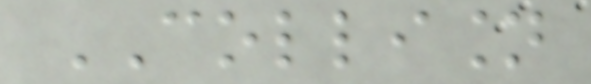COLLISION
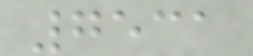7531
